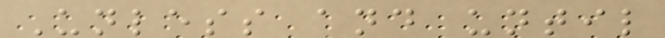Unless and until
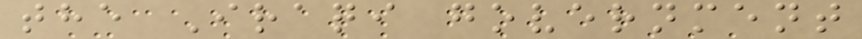the Iraqi government
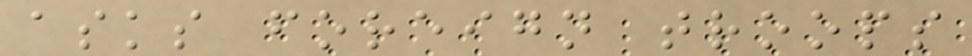asks foreign troops
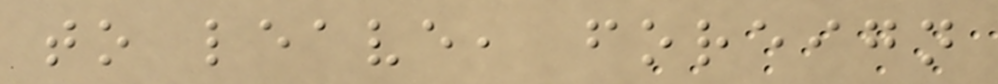to leave, foreign
